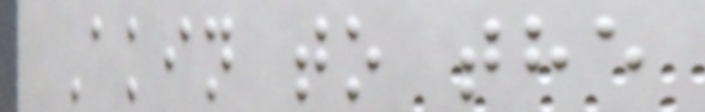Akin to the
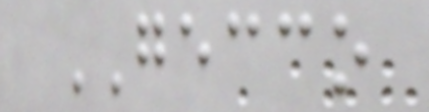GECCO
